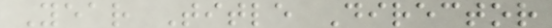Year Title Director
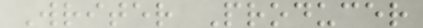Writer Producer
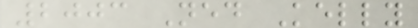2003 Ned Kelly
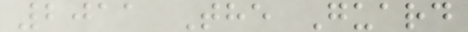2011 The Guard
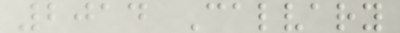2014 Calvary
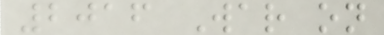2016 War on
